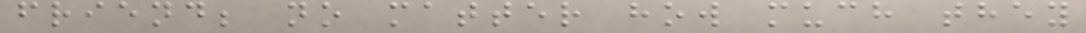friend; no matter how much they
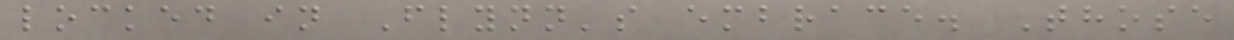locked in Flynn's embrace. Those
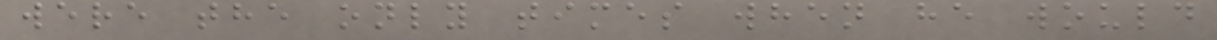were the only times when he would
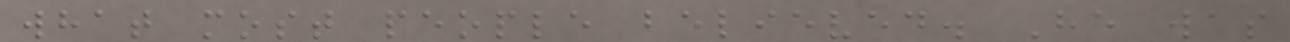what most people believed. He was
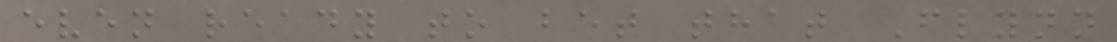even ready to bet that Flynn
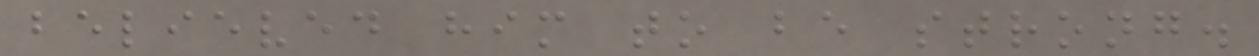believed him to be strong.
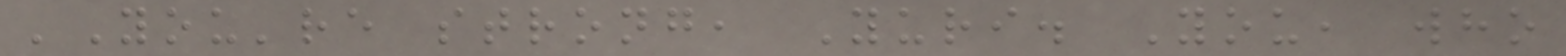'You're strong, Yuri. You, who
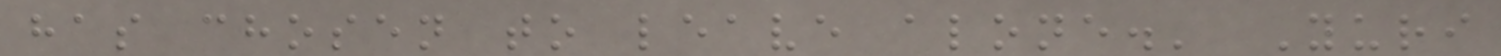has chosen to leave alone.' Yuri
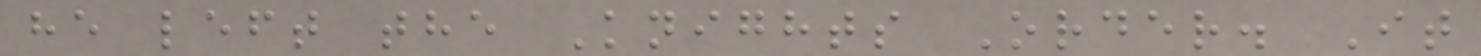he left the Knights Order. It
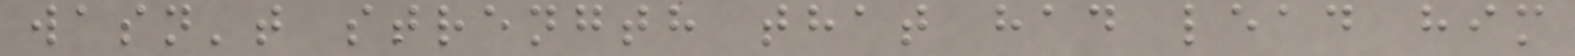wasn't strength that had lead him
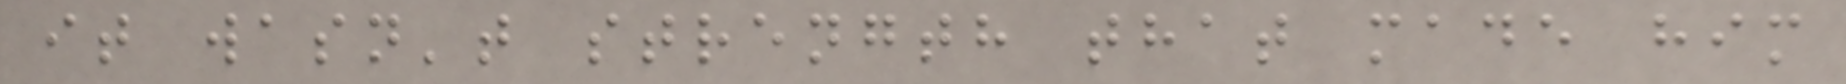it wasn't strength that made him
